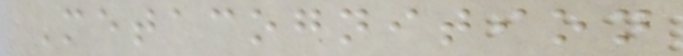Metacognition
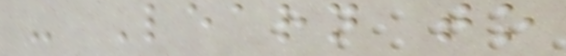- Learn to
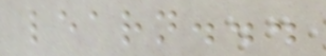learn...
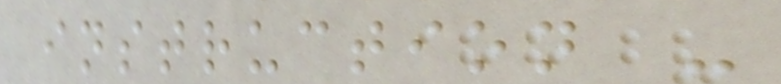instruction -
